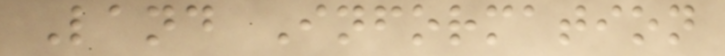Land Information
